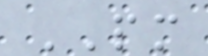PM
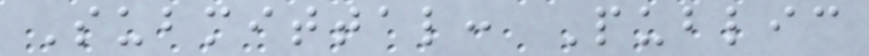Submittal: Public
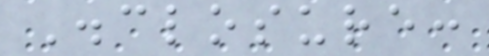Disclosure:
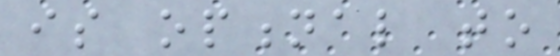is optional to
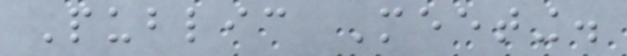Public Meeting.
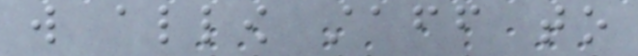will allow staff to
